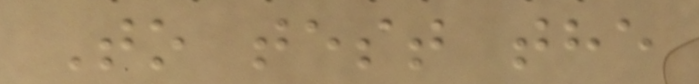To test the
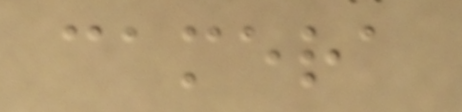camera
